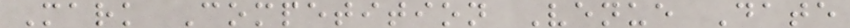Mark Competition Venue Date
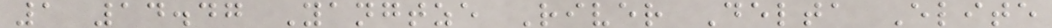1 14.47 Yangtze River Delta Elite
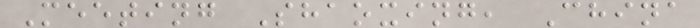Meeting Shaoxing, China
